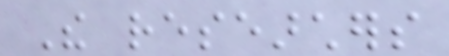The researchers
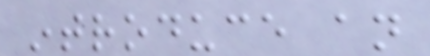introduce an
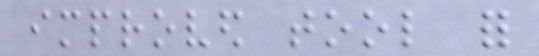improved tool for
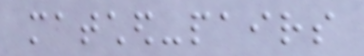matched-pairs
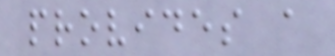provides a
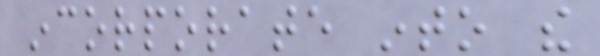incorporate into the
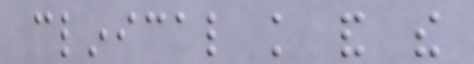clinical knowledge and the
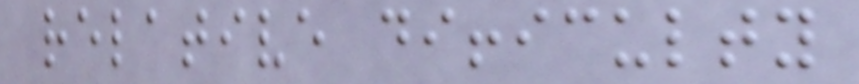relative difficulty
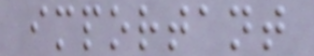important
